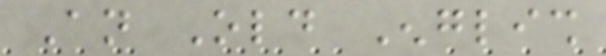An Old English
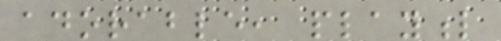adorable, playful
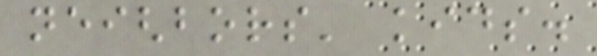neighbors' kids.
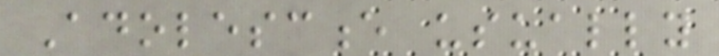Adolescence usually
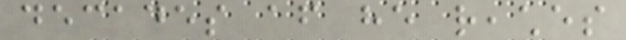decades after he reaches
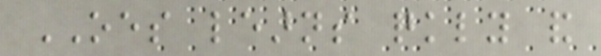OES learns quickly and
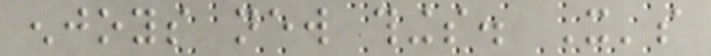enjoys new things. It's
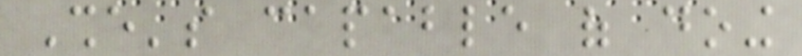She's capable of doing
